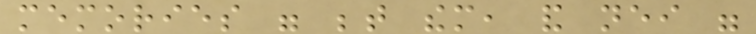memories were between them, and neither were
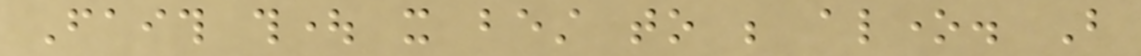Faith thought it best to be alone. But
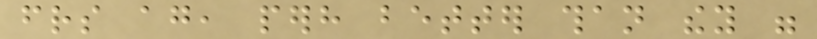friends again, perhaps better than they were
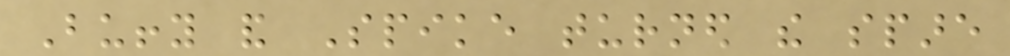Buffy and Spike turned the spare
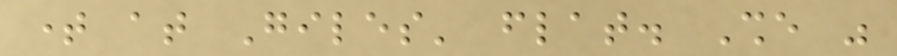time at Giles' flat. She was
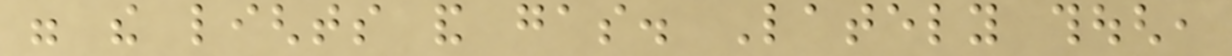were the lights and gas. Lately though,
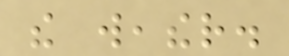the weather.
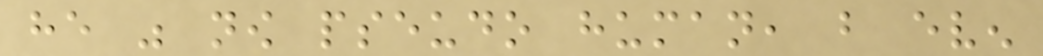he was now pseudo human, but even
